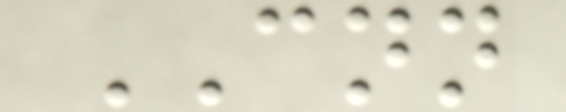CNN
